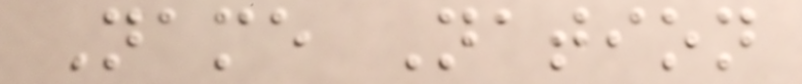Name Nation
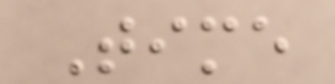Time
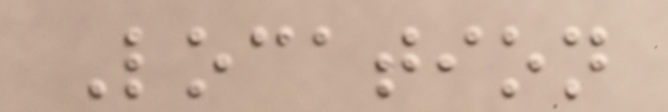Location
